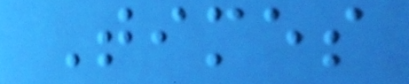Times
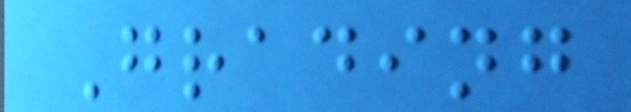Grading
